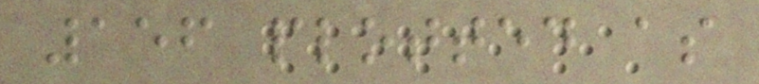156 plotted as
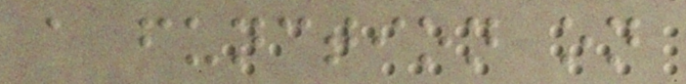a function on
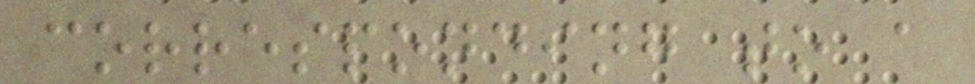corresponding to a
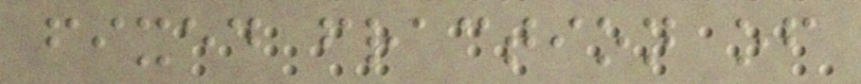fixed fraction of
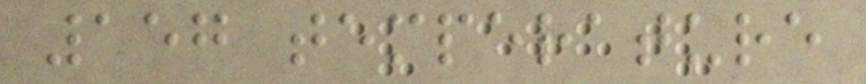157 temperature
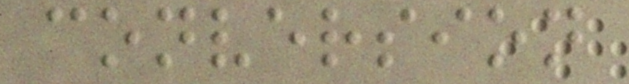conversion
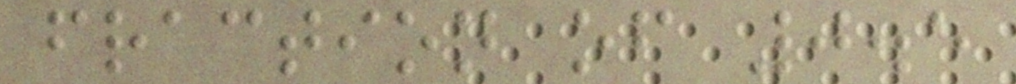fraction of 0.5
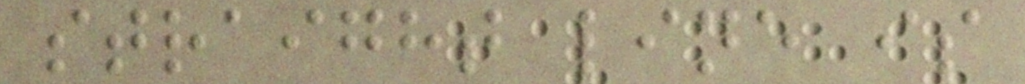straight line is
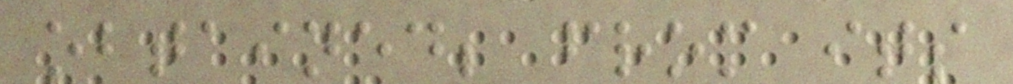obtained; from its
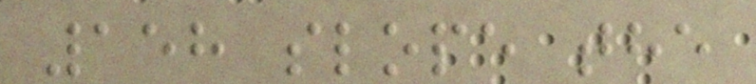158 slope the
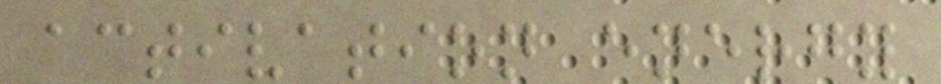activation energy
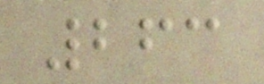263
